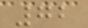72
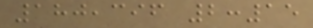180,396 2:15
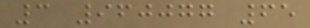3 960077 65
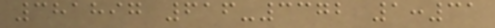381897 616-3372 1:31
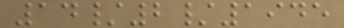14/2/1945
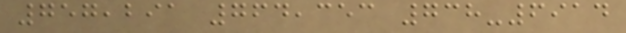757,291 764,353 738-6914
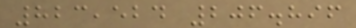823,524 206.896
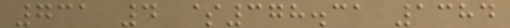731 4 $378.31 1384
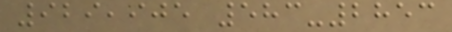929,905 583-2853
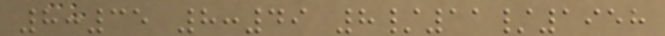8:35 8:49 8/11/1958
